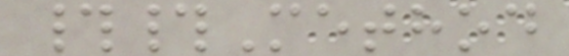##Method
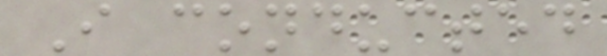I conducted
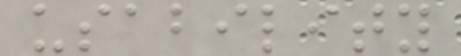usability
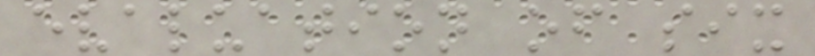evaluation of six
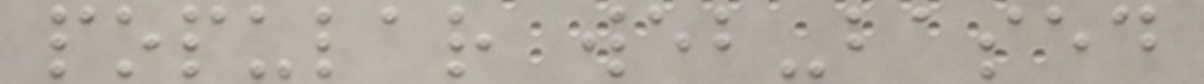popular web-based
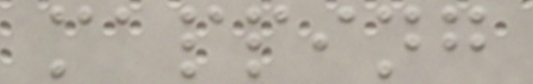mapping
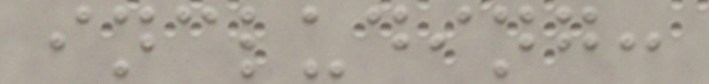including:
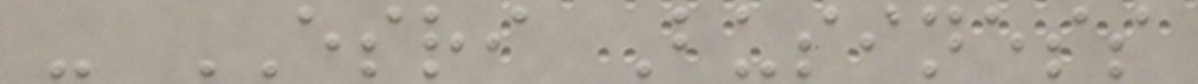- ESRI Business
